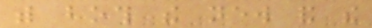with both the new and the
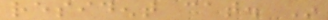resident cat. In
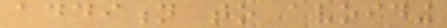addition to avoiding
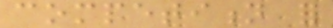competition for
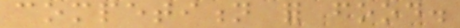competition for food.
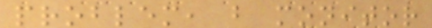problem, but monitor
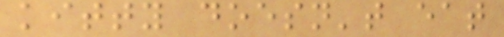kitty doesn't eat
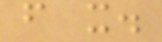from it.
